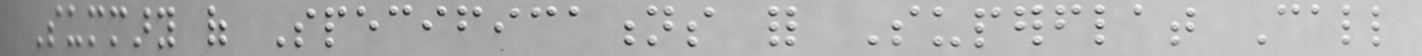Summary of Specifications for Superflat Call
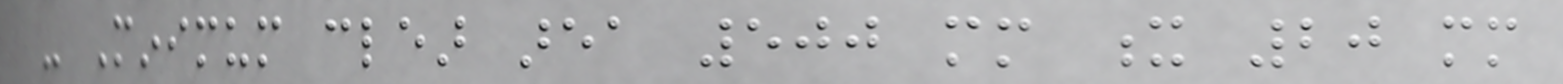- Minimum clear area 500 mm x 20 mm
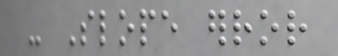- Slope error
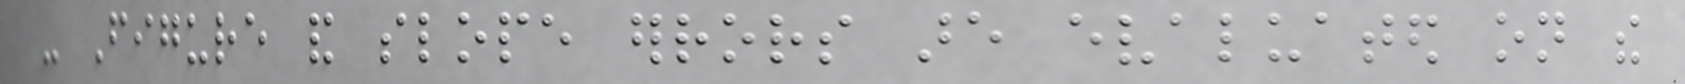- Figure and slope errors are evaluated on the
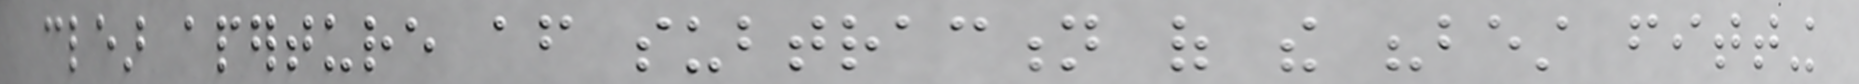clear aperture after subtraction of the "best fitting
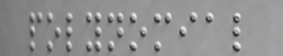polynomial
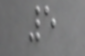5
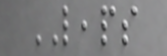LEAPS
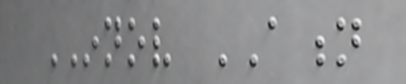INNOV ATION
